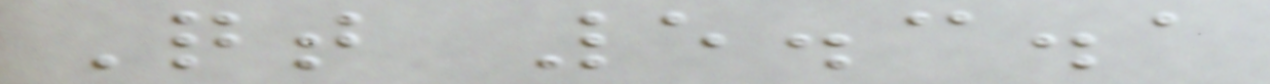Qt 5.3.1
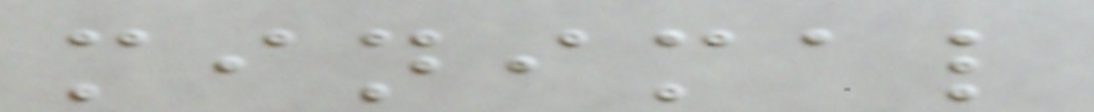minimal
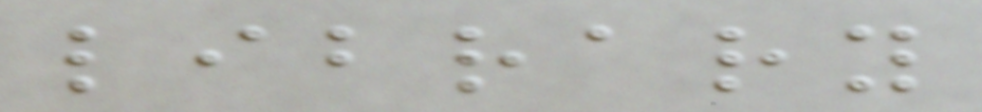library
